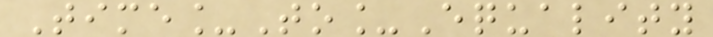Time_To_Equality
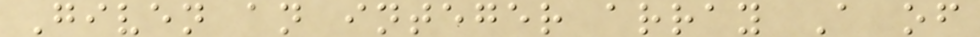Given an integer array A of
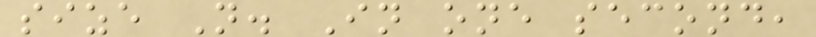size N. In one second,
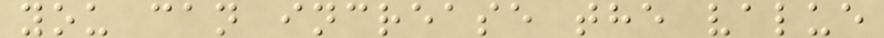you can increase the value
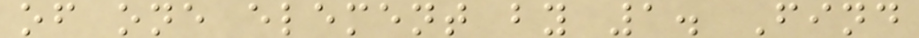of one element by 1. Find
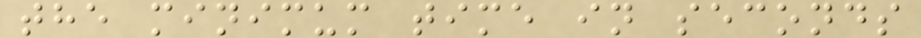the minimum time in seconds
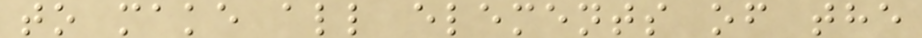to make all elements of the
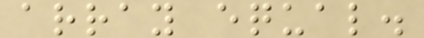array equal.
